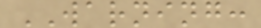WARNING:
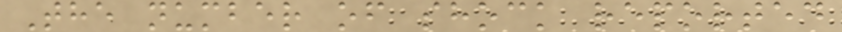The number of shock reported
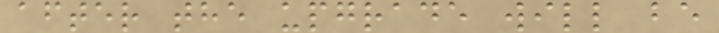after the upgrade will be
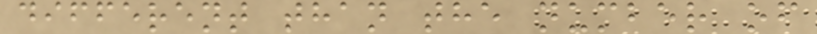different than the number of
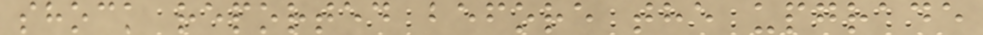shock reported before the upgrade
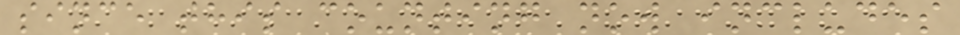since this counting now includes
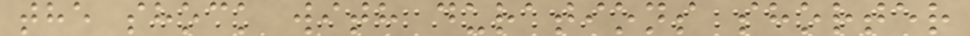the shock with durations shorter
